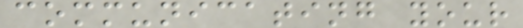communicating your
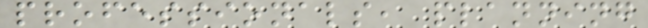professionals, planning
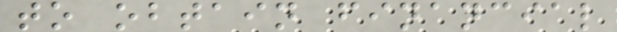to obtain financial
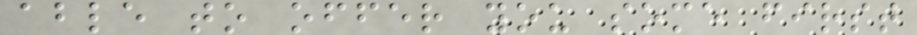able to offer you some first
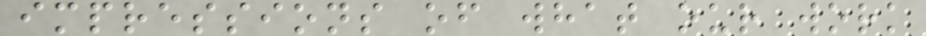impressions of what our work
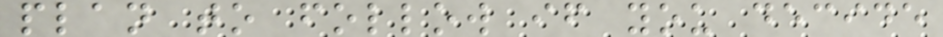plan to follow if you decide
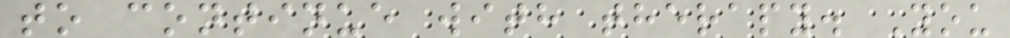to continue with therapy. You
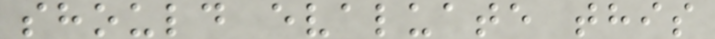should evaluate this
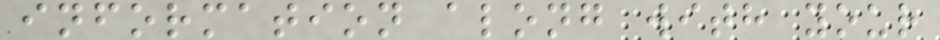information along with your
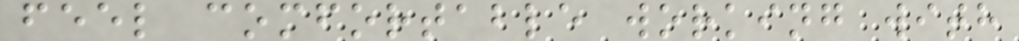feel comfortable working with
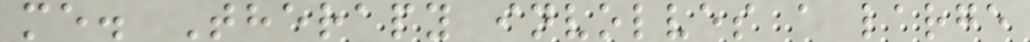me. Therapy involves a large
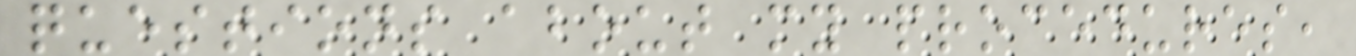questions about my procedures,
